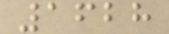1628
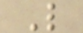L
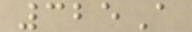325A
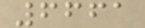6661
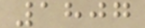1807
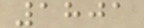1801
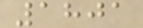1801
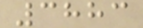3883
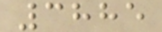3885
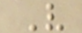V
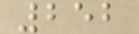252
